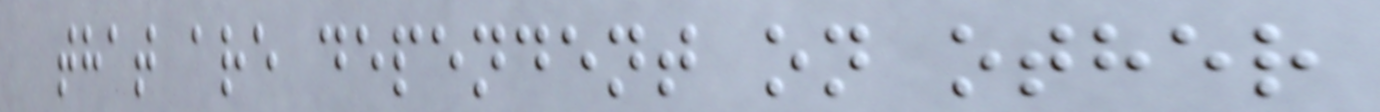that are dependent on other
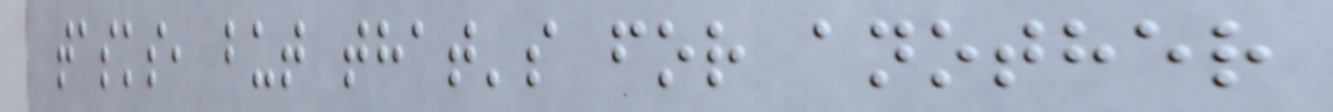tasks, but that's for another
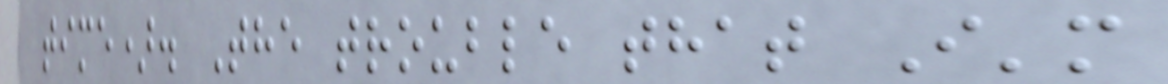time). The trouble that I'm
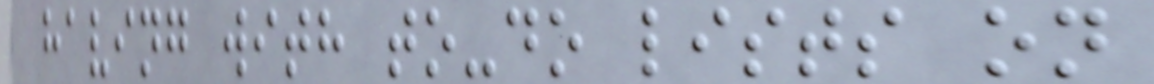having with to-do lists on
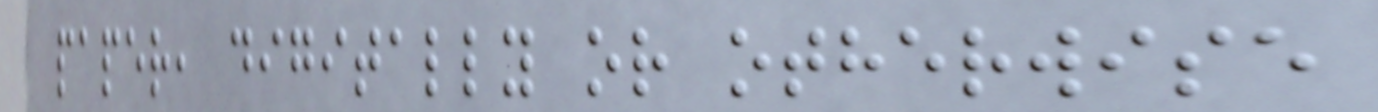paper, digitally or otherwise
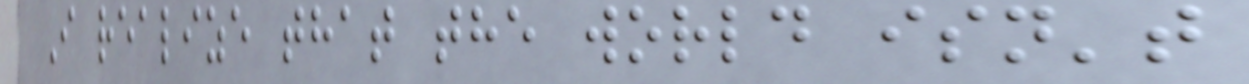I realize that the world isn't
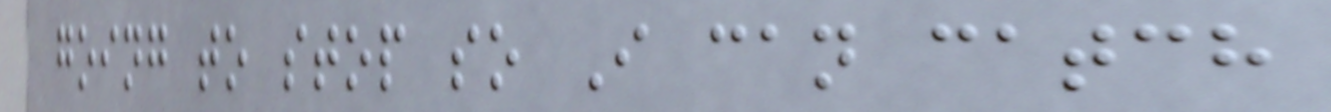going to stop so I can catch
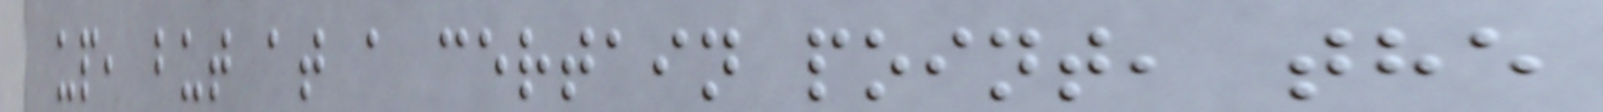up, but at a certain point, the
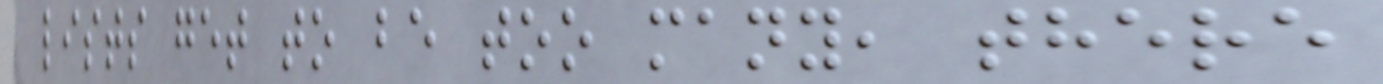lists get to be too many, there
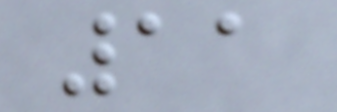11
